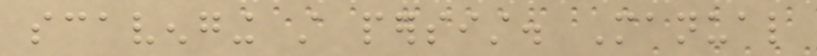scavenging still persist. Manual
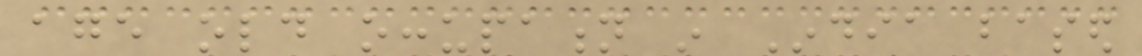age old occupation in India based
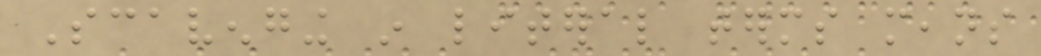Scavenging in literal terms means
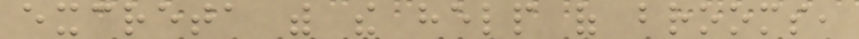excreta with the help of brooms,
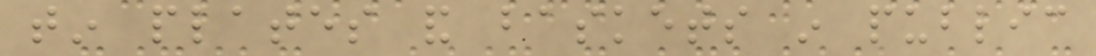tin plates and baskets in public
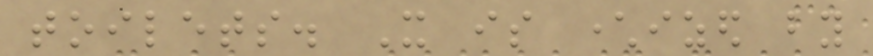toilets. It is characterized by
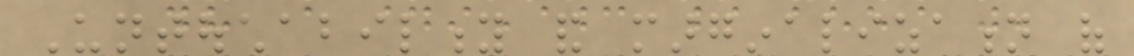Untouchability and marginalization of
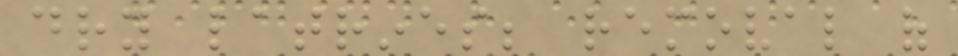dry latrines; removal of
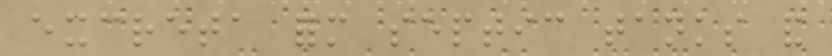excreta form septic tanks and
